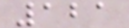121
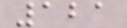121
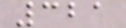321
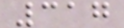317
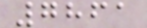7861
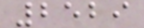2529
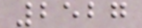2527
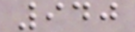940
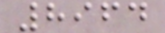8964
